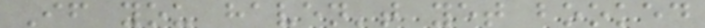If you haven't yet booked
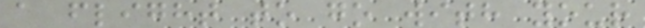a flight to go with your
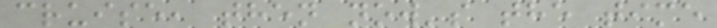cruise, then now's the time
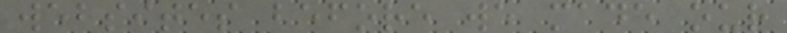websites before we made our
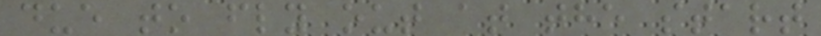due to fly out at the start
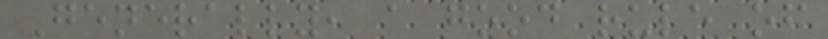Generally, a good rule of
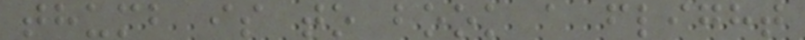thumb is to book a flight
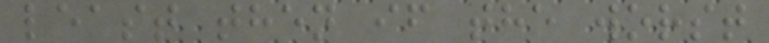least then if the worst
